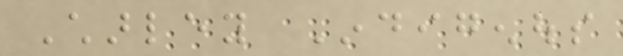Charley Indigenous
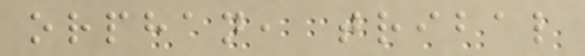orphan, tribal
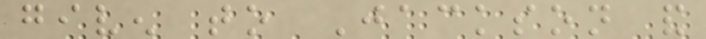given to Jackson and
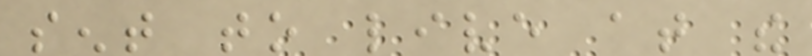sent to live at the
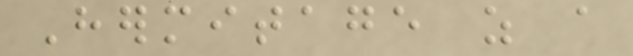Hermitage as a
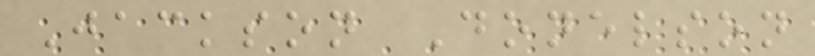Jackson Donelson
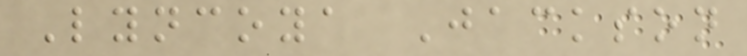Lyncoya Jackson
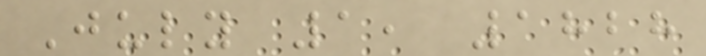July 1, 1828
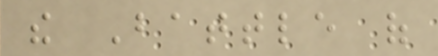the Battle of
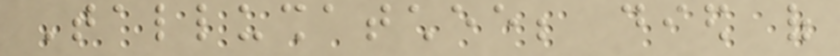Tallushatchee; died of
